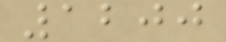1200
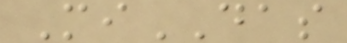MiDAS
